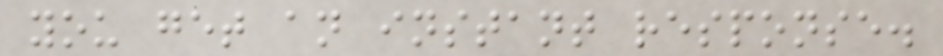you get an instant response.
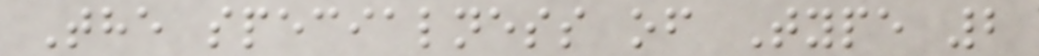The specialness of Type 2
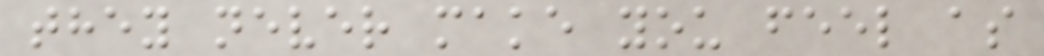they never make you feel as
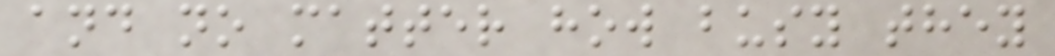and no matter how busy they
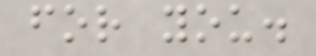for you.
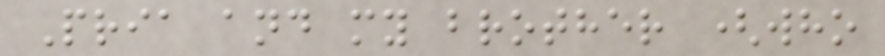Pria and my brother (who
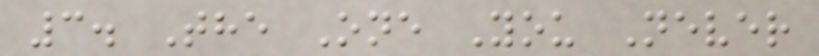3. The One You Never
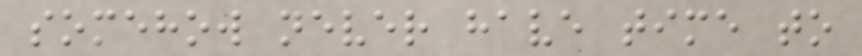somehow never have time to
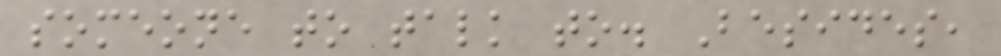someone to talk to. Besides,
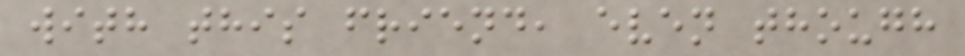with this friend, even though
